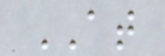AT
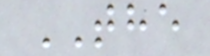THE
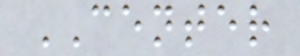CENTER
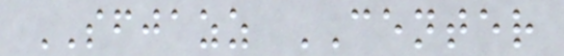SFJAZZ CENTER
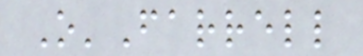O'Farrell
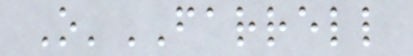O'FARRELL
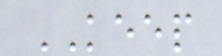KEEP
